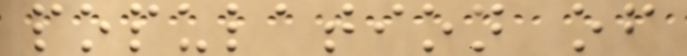population of
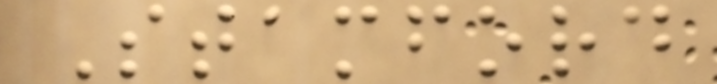Stamford
